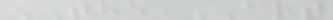THE ART
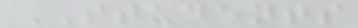STUDENTS
